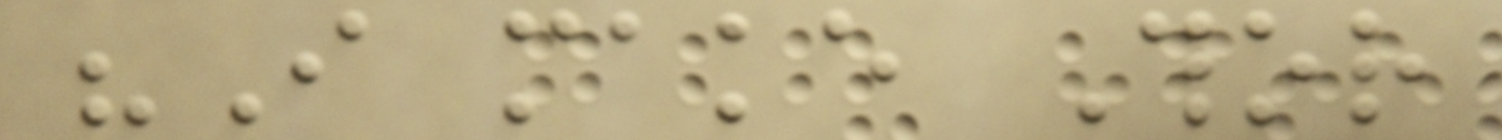"I make Thor
